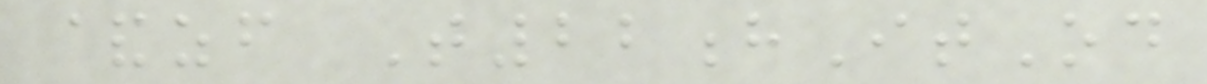&zf T22hItOd
